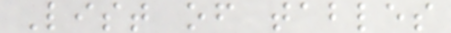List of tables
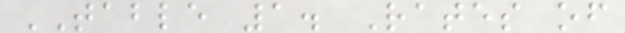TABLE 1. Rates of
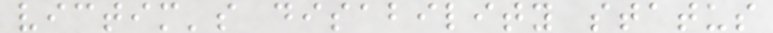victim's disability status
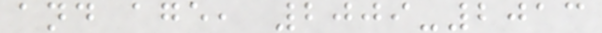and age, 2009-2013
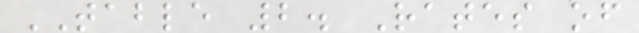TABLE 2. Rates of
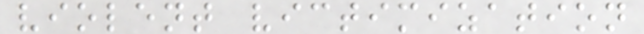violent victimization
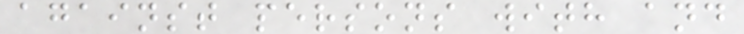against persons with and
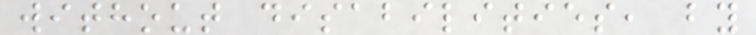without disabilities, by
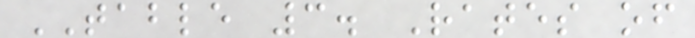TABLE 3. Rates of
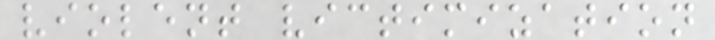violent victimization
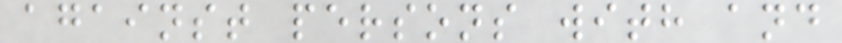against persons with and
